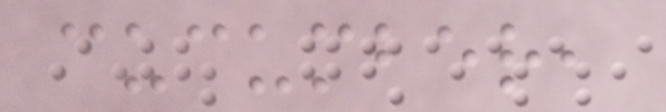cucumber,
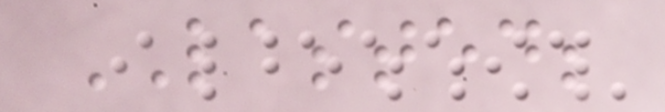LASTED;
